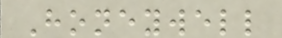Honeywell
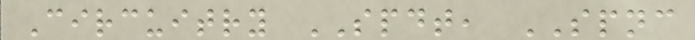Circuitry SPDT, SPNC
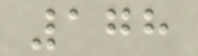178
